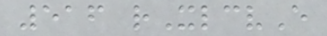516 rXlcvE
